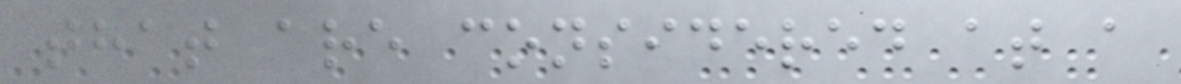that are considered at a
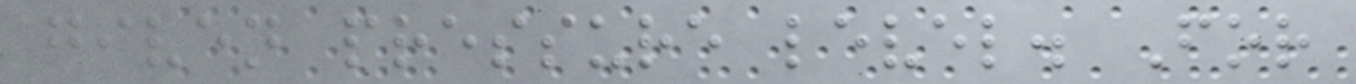given pressure level. For
